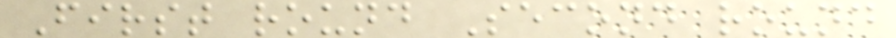First round Second round
